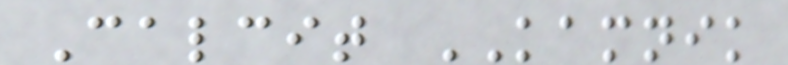Calcit KAMNIK
